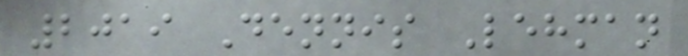2019 Dennis Lehman
